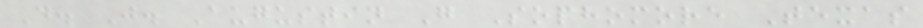D. J. Augustin G Sophomore Texas
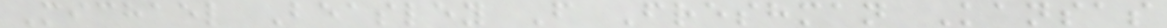Michael Beasley F Freshman Kansas
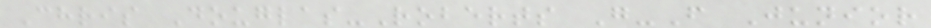Chris Douglas-Roberts G-F Junior
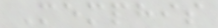Memphis
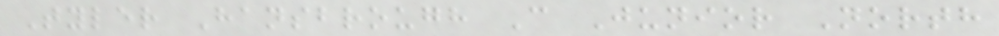Tyler Hansbrough C Junior North
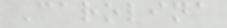Carolina
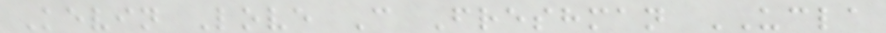Kevin Love C Freshman UCLA
